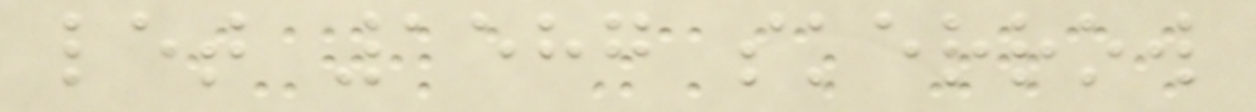let 1587 skerrow
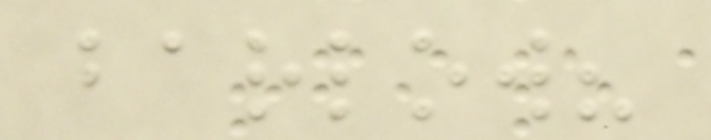barlow?
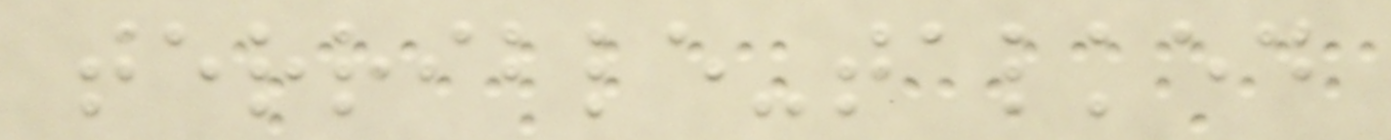terrible-talked
